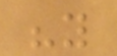"you
